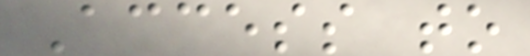Access to
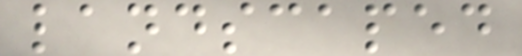landscaped
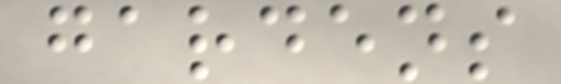gardens
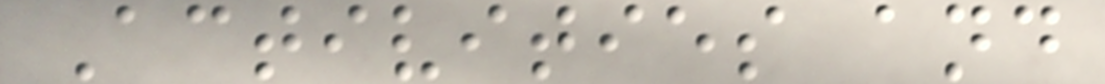Activities and
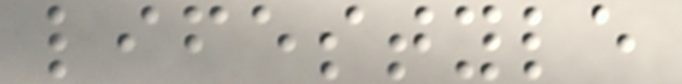lifestyle
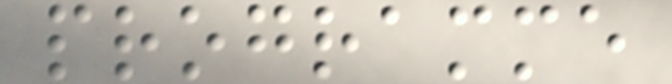programme
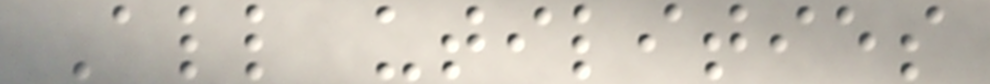All utilities
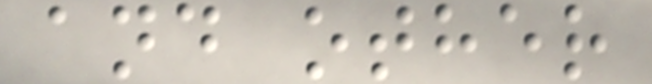and other
